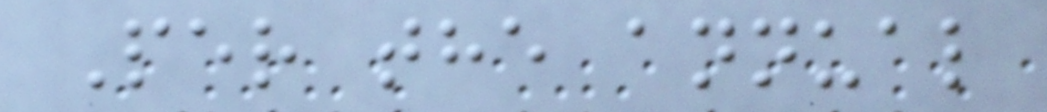Per the annual
